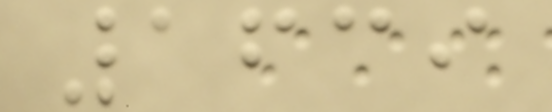1639
